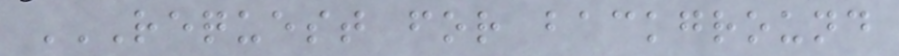REQUEST FOR BACKGROUND
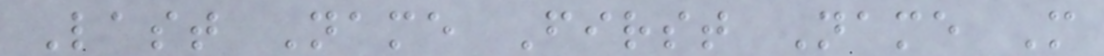Last Name First Name M
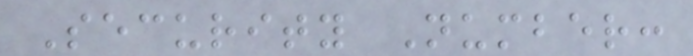Security Number:
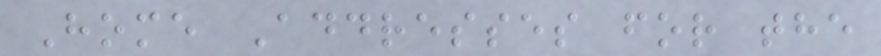Home Addresses for the
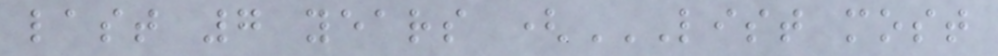last 7 years (LIST MOST
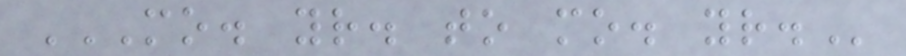MO. YR. TO MO. YR.
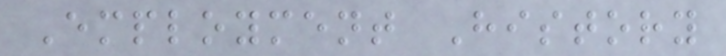Employment History
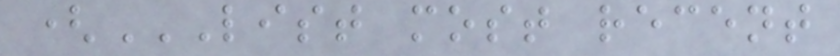(LIST MOST RECENT
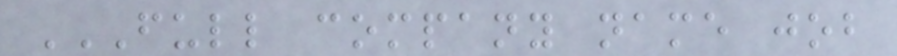FULL COMPANY NAME JOB
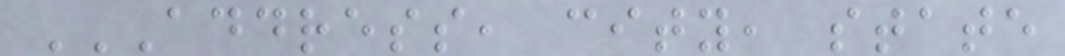ADDRESS, CITY, STATE
